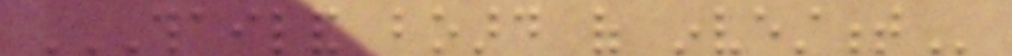THAILAND BOARD OF INVESTMENT
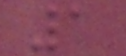1
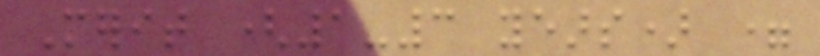Merit (1-3 years) =
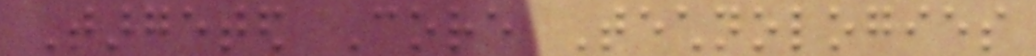Targeted Core Technologies
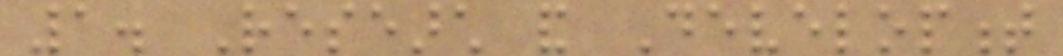1. Research and Development
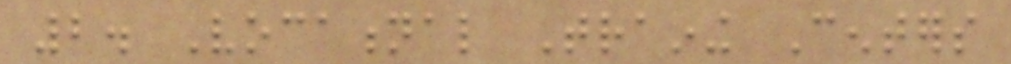2. Vocational Training Centers
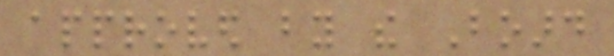approved by the Board
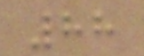88
